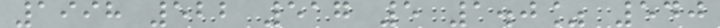1998 522 517 5 1.0% 540
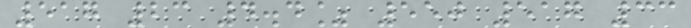517 23 4.4% 550 517 33
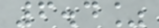6.4%
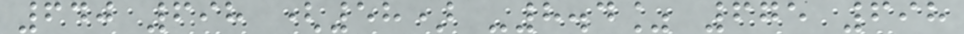640 698 (58) -8.4% 675 698
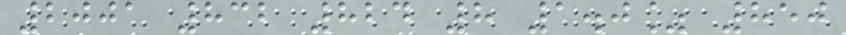2001 832 824 8 1.0% 850
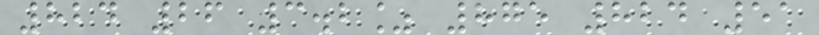824 26 3.2% 875 824 51
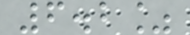6.2%
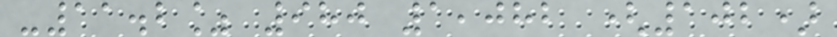-11.2% 980 1,082 (102)
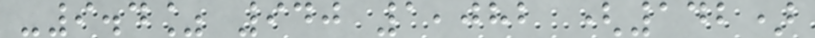-9.4% 940 1,082 (142)
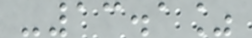-13.1%
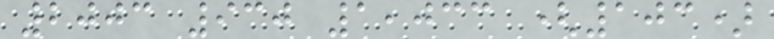2003 930 1,033 (103)
